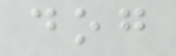dog
